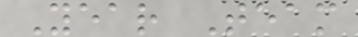Year Team
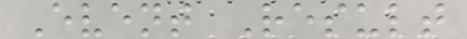Event Result
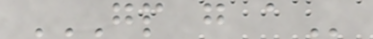GP G A
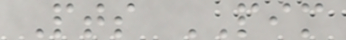Pts PIM
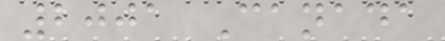2001 Canada
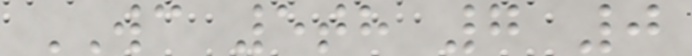WC 5th 7 0
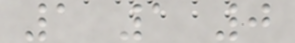1 1 0
